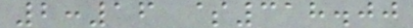2:16 $318.00
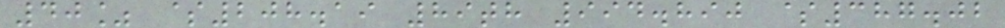40% $208.19 89th 994.890 $387.02
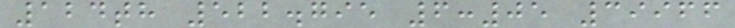124th 522.795 6:05 39966
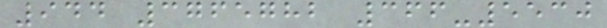944 3765782 366-5530
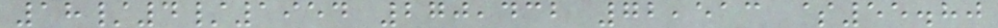18/4/1954 270,432 72,513 $55.80
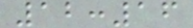12:16
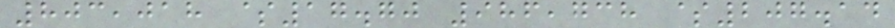803,018 $17.70 986,738 $207.14
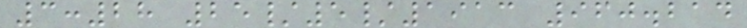3:28 25/5/1913 960.214
